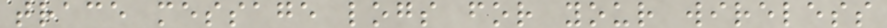trace message logs for your wireless
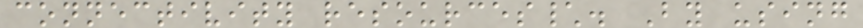connectivity resources\. By using
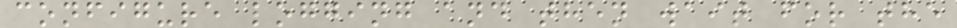configure logging and then wait for the
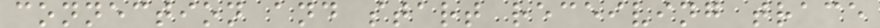connection and start receiving trace
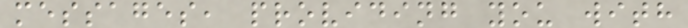messages, providing you with
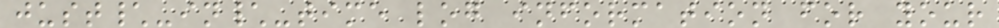just\-in\-time log information for your
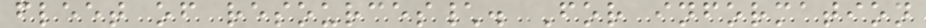fleet of resources\. For information
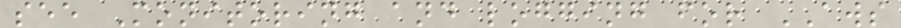see Monitoring and logging for AWS
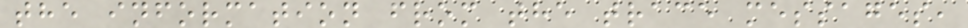the information from the trace messages,
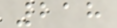218
